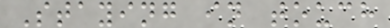Staying in touch
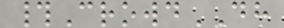#CrowdDH
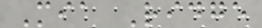Mia Ridge
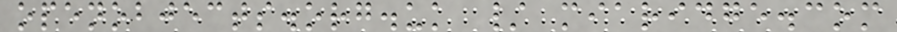openobjects.org.uk / miaridge.com
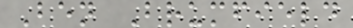Ben Brumfield
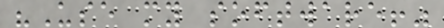"Use my software!"
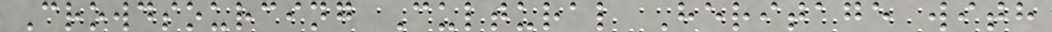Crowdsourcing Cultural Heritage with
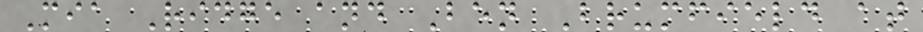Mia Ridge and Ben Brumfield at
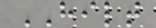HILT
